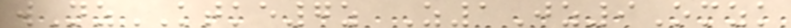wNzKTKE7z Z1Jz9Omzk
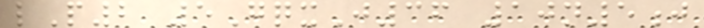lP2 5GqxJ36 10n5j
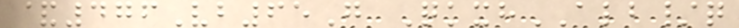&476Vb65G QkxhALB/q
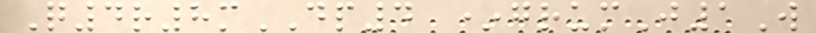Q4r8mDP4 *grumJ1W
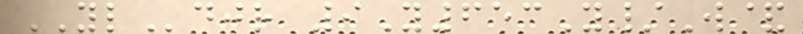YLdjr 9Y653Y/W&
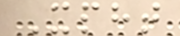Xpht
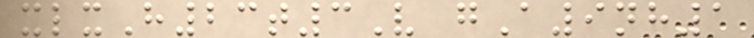xlxH23t3V gA9nh1
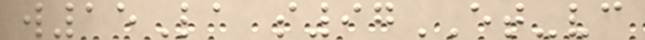w15La s97ET-vc
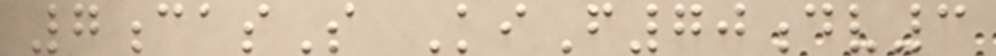7casS KiF70dv3
